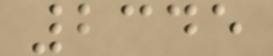2345
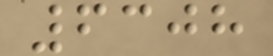6308
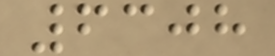6308
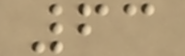63
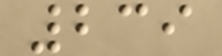239
